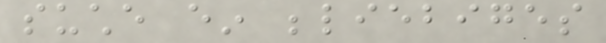suche ein beliebiges
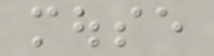mouse
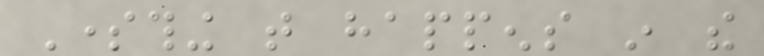Something that happens in the
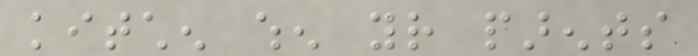kitchen when your parents
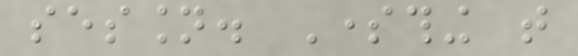session. Something that
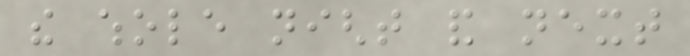the whole night and next
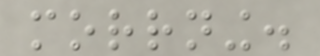morrning.
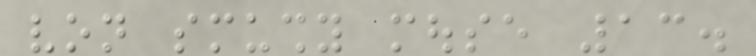von smushy mouse 13.
